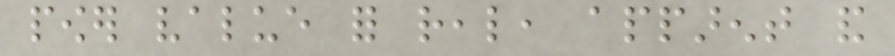power value for real, apparent and
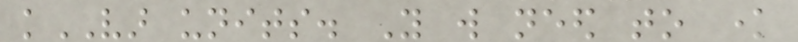kVAR units. You will need to know
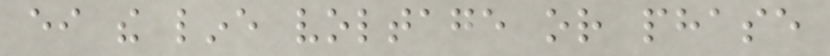either the line voltage or phase
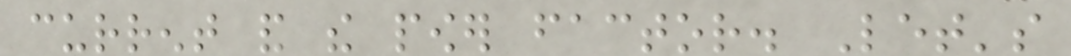current and the power factor. Let's
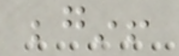begin!
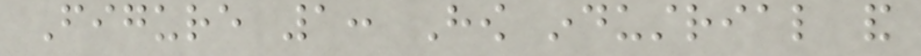Figure 1: How industrial and
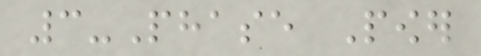3-Phase Power
